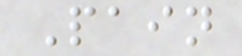Pain
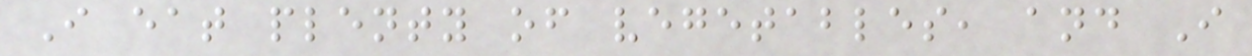I eat plenty of vegetables, and I
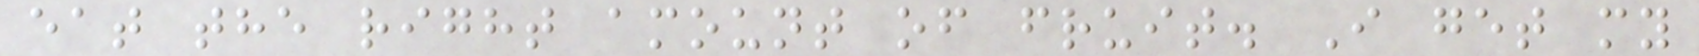eat the right amount of fruit. I get my
